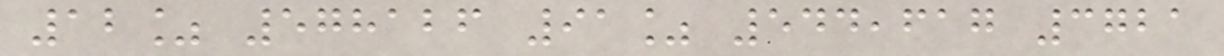12% 578126 91% 544,617 3721
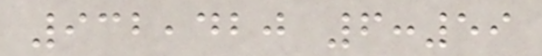932,420 6:59
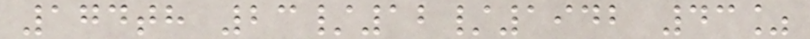174th 23/12/1942 43%
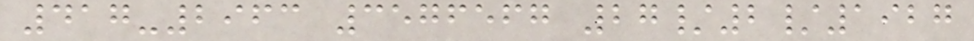417-2963 3576567 27/2/1927
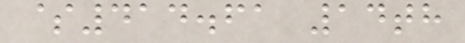$414.61 14th
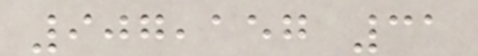907,157 31
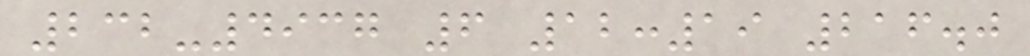232-4937 6 12:19 216.0
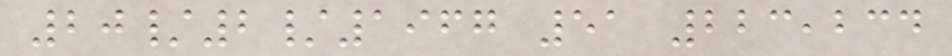20/2/1967 51 223,234
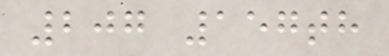207 157th
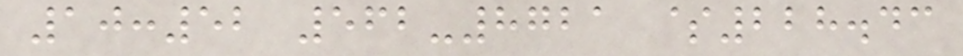10:52 562-8721 $228.43
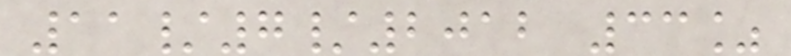11/7/2012 33%
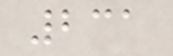231
